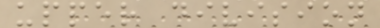upper division
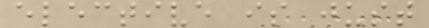elective is just
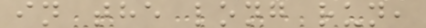in the long run,
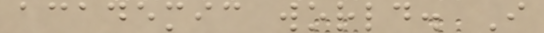academic world. I
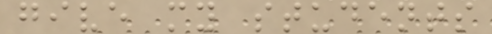give my students
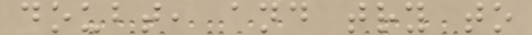doubt, and try to
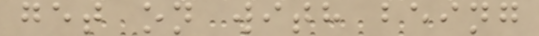get on with being
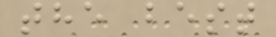the best
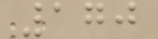170
